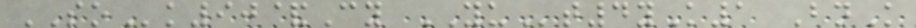SOk90&Cy YUt4yK1 BnK
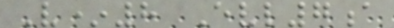V*8 Evl7a
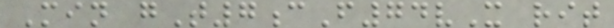Min gT7cF74vX rit
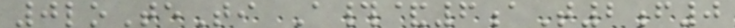0loTeTi A#&6aT2f0
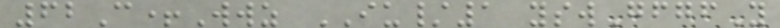62C+Wwz IU/1 yswGfgfY
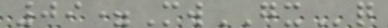09=MwGXq
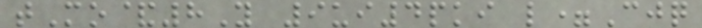tMo&8Y 9ui4pki l=Cjq
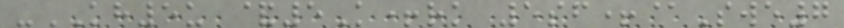-KH5u &5K+rk 5sf+@Swe7
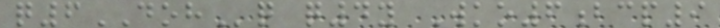q6DOHq q4y Wko6bcp9
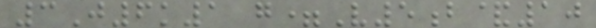3J6k1 g=V5b&10
